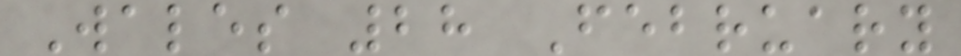Wales 28 February
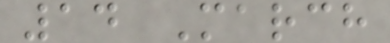14 March
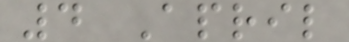4 April
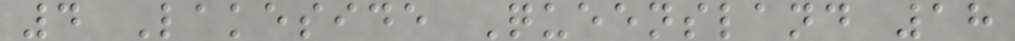4 Lakeside Queensland 18
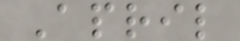April
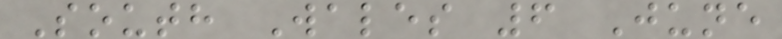South Wales 6 June
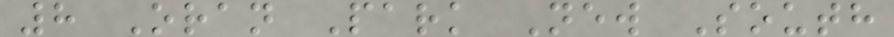8 Oran Park New South
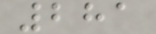281
